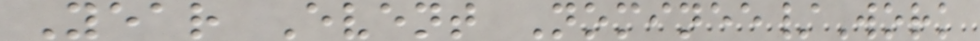Year Event Nominee/Work
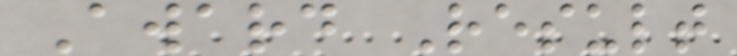Award Result
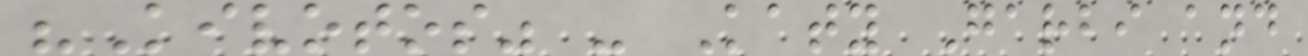"Kivotos" - Katy Garbi and
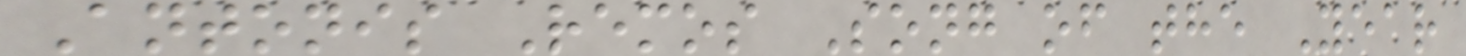Antonis Remos Song of the Year
